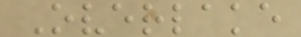Overlake
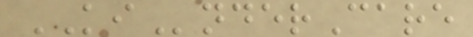KInderCare
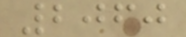2060
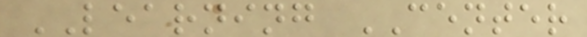LEARNING CENTER
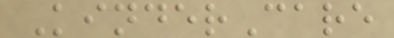KinderCare
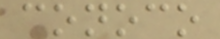conoco
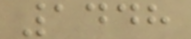1448
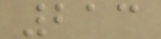213
